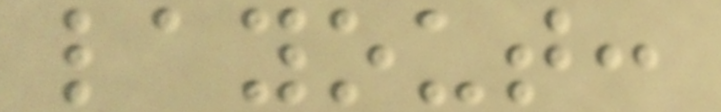layout:
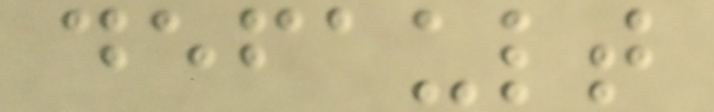default
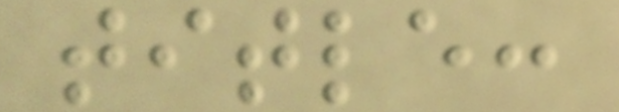title:
